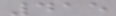415
